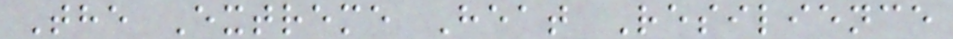The Extreme Heat Resilience
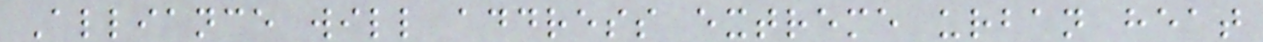Alliance will address extreme urban heat
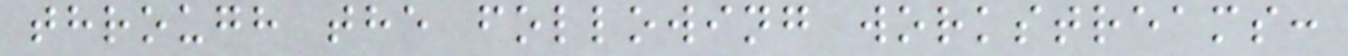through the following workstreams:
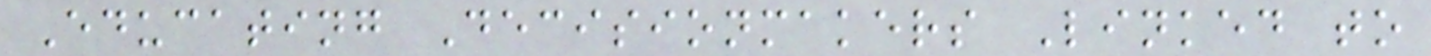Educating Decisionmakers Linked to
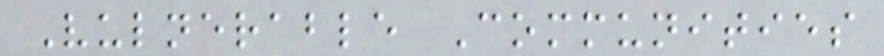Vulnerable Communities
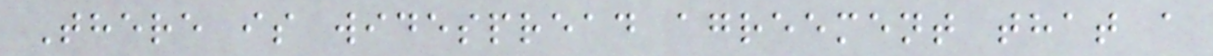There is widespread agreement that a
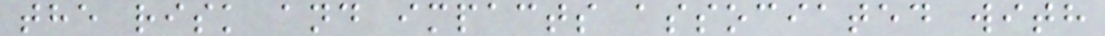the risk and impacts associated with
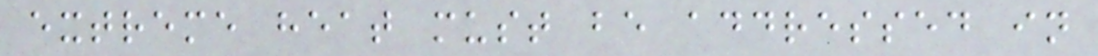extreme heat must be addressed in
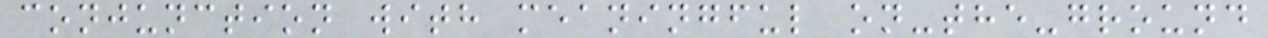conjunction with meaningful on-the-ground
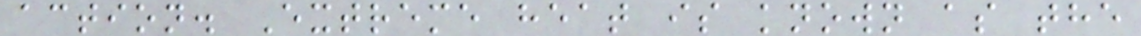action. Extreme heat is known as the
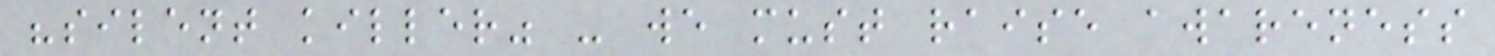"silent killer" - we must raise awareness
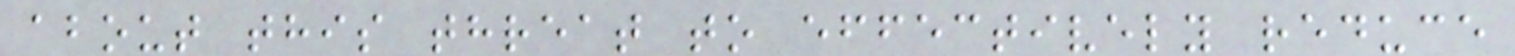about this threat to effectively reduce
